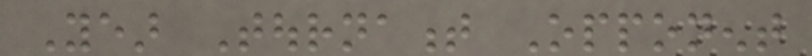Year Tournament Opponent
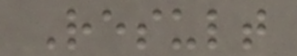Result
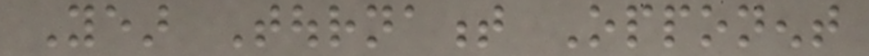Year Tournament Opponent
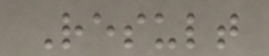Result
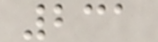231
